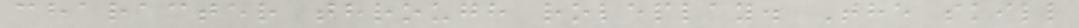character through roleplay. The skill
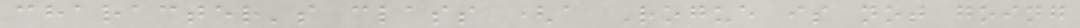character's class (a Rogue is not going
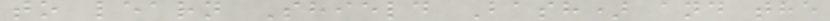to learn Shield Bash) and the
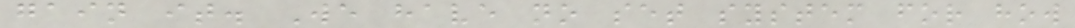gain it. We have no set system for how
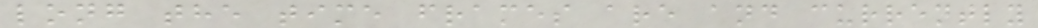long the time frames are and currently
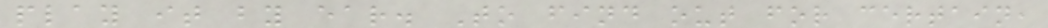play it by ear. To find out for certain,
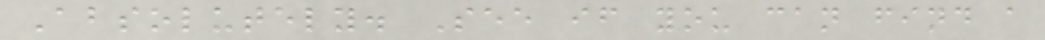Absolutely. See if you can find a
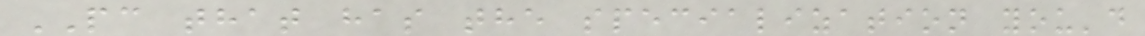PC that has the specialization you'd
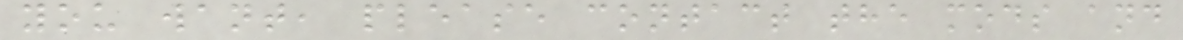you want, please contact the mods and
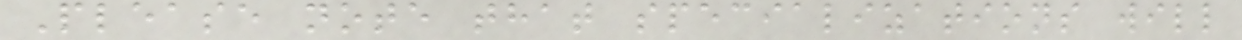Please note that specializations will
